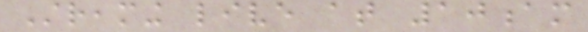Streaming live at 10am
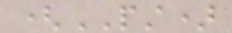(PST)
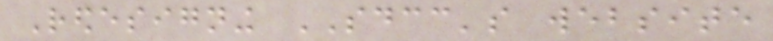Redesigning SDCC's website
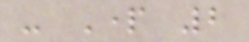- Part 2
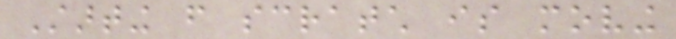Starting from scratch is moving
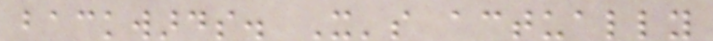backwards. It's actually
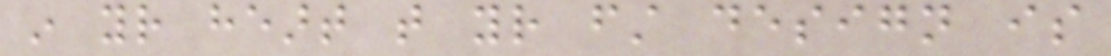in your heart that your first design is
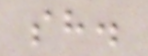sh.
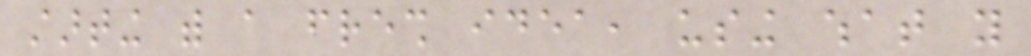starting with a fresh idea, using what you
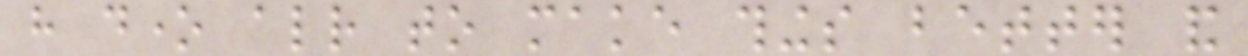have done already to make things better and
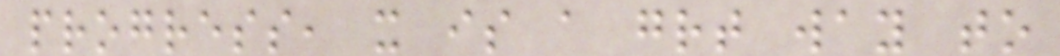progress, it is a great way to
